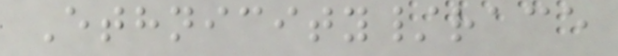Ethnicity/race
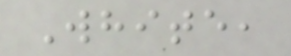White,
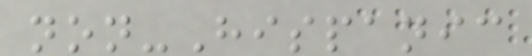non-Hispanic
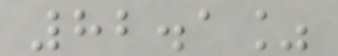82.1%
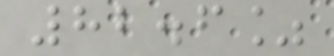82.6%
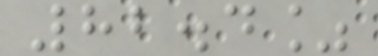82.4%
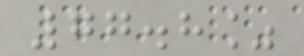77.8%
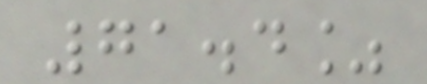71.4%
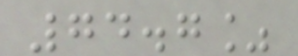74.7%
